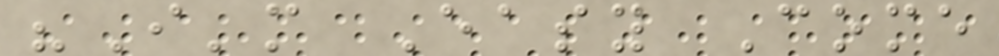"I'm Easy Come
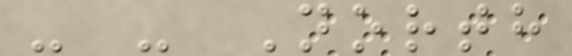- - North
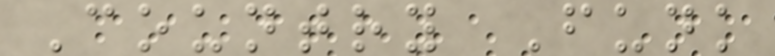Country Funk
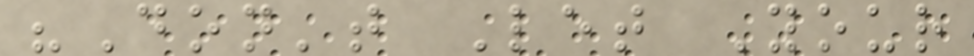"Don't Let Your
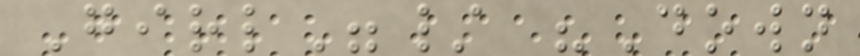Girl"/ "Down
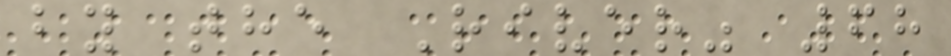by the River" 68
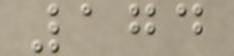174
